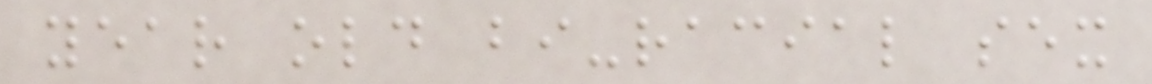year old bi-racial sex
